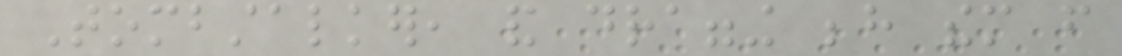Tombstalker, and dragging behind them from
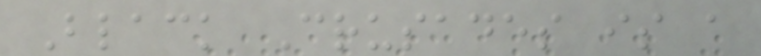Black Crusades is a
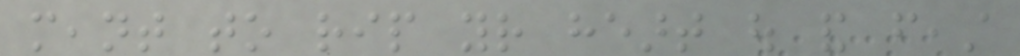meant to rip your heart out and feast
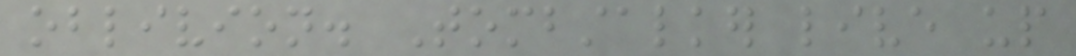oblivion. Tombstalker live up
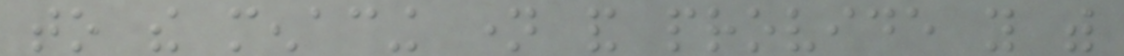to the menacing name and provide you with
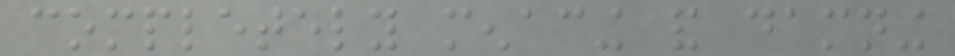completely menacing and damning
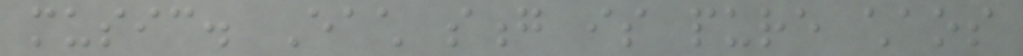music. Each song is pure chaos
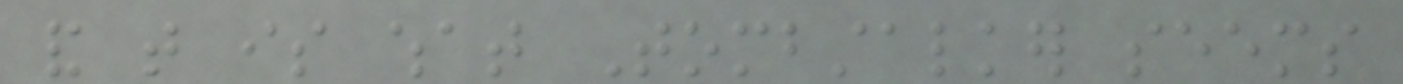and that is what Tombstalker seems
